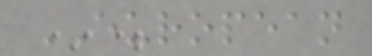EUROPEAN
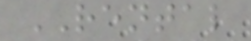RENTAL
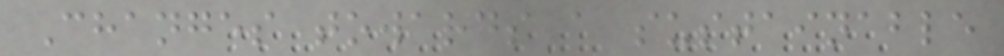Changes towards a sustainable
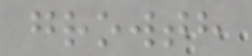growth
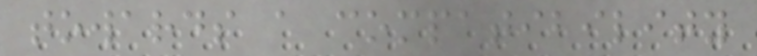towards a compatibility
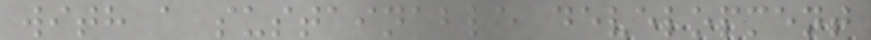with a sustainable development
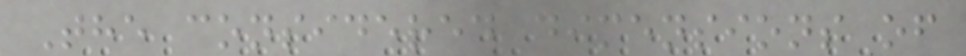The considered dimensions of
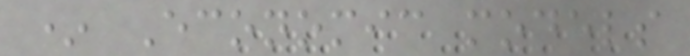* Economic models
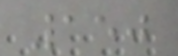150
